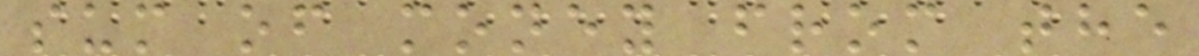sum of money from the
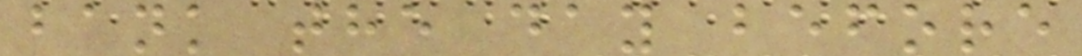bank the day before
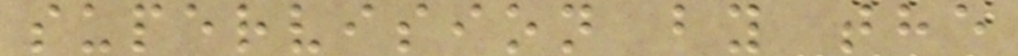supervision by the
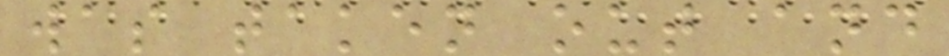was taken out and
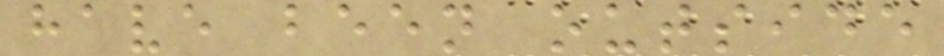have been outside
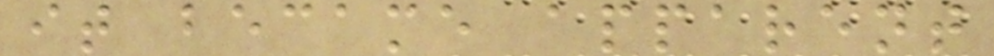it became apparent
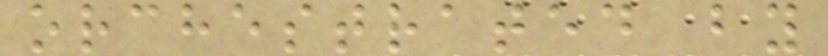orchestrated by
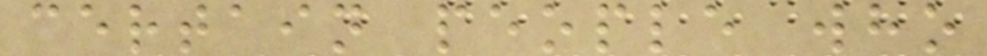certain people who
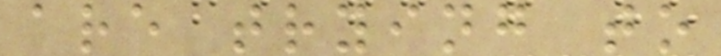are trying to
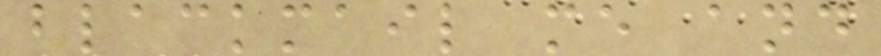blackmail me and
